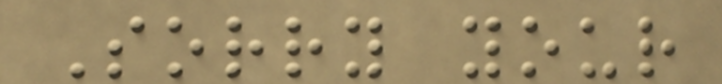Sorry your
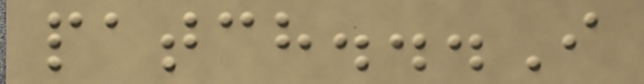patch...I
